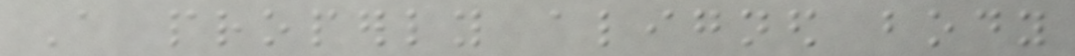A properly aligned body
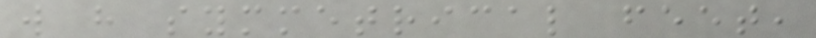will have symmetrical feet,
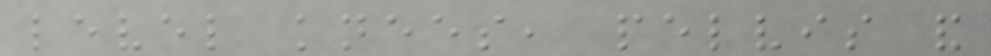level knees, pelvis and
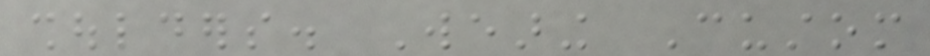shoulders. Wearing Custom
